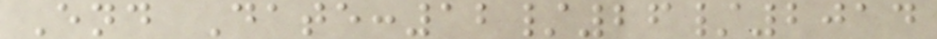End Date:12/26/2014
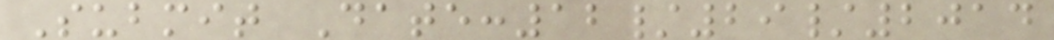Submit Date:12/29/2014
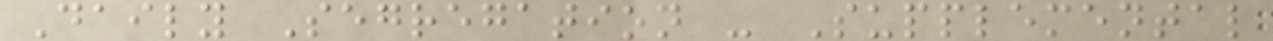Daily Segregation - Supplemental
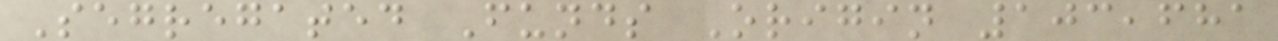Segregated Funds Origin 103,681
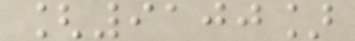[9100]
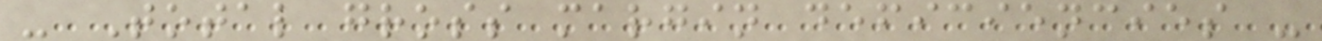- Total gross margin deficiencies -
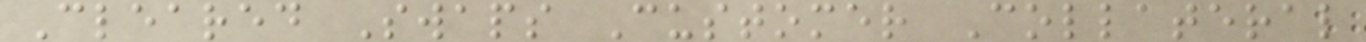Cleared Swaps Customer Collateral
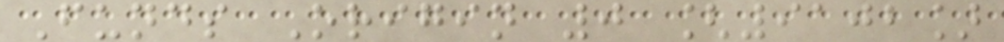Funds Origin 0 [9102]
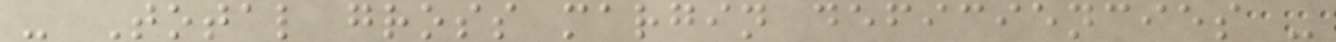- Total gross margin deficiencies -
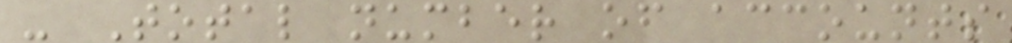- Total number of accounts
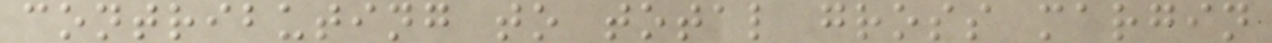contributing to total gross margin
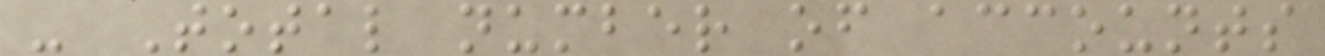- Total number of accounts
